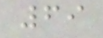69
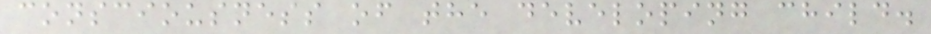consciousness of the developing child.
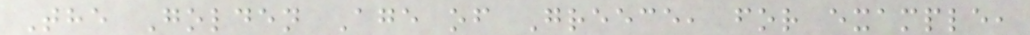The Golden Age of Greece, for example,
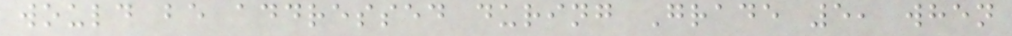would be addressed during Grade 5, when
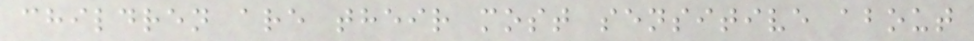children are their most sensitive about
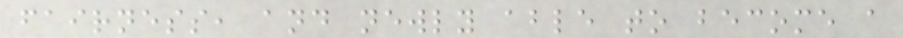fairness, and newly able to become a
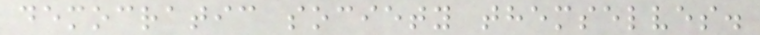democratic society themselves.
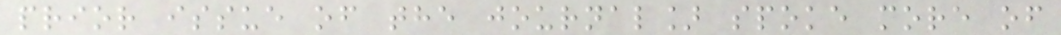prior issue of the journal] spoke more of
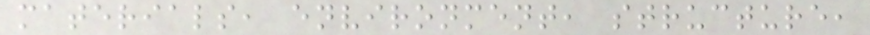materials, environment, structure,
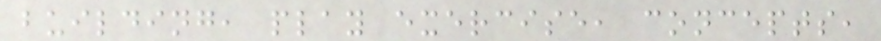building, play exercise, concepts,
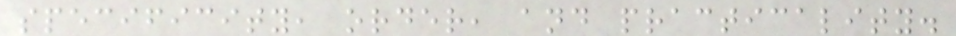specificity, order, and practicality.
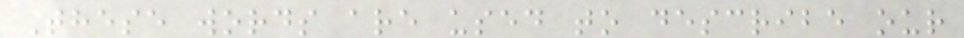These words are used to describe our
